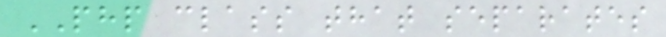PHP class that separates
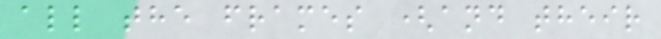all the frames (and their
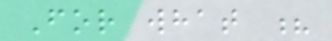For what ?
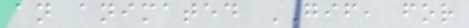an animated GIF, for
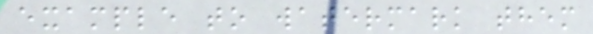example to watermark them
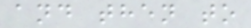and then to
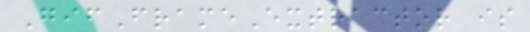GifFrameExtractor is
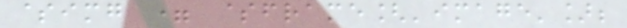$img = $frame['image'];
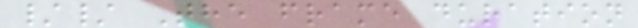// The frame duration
